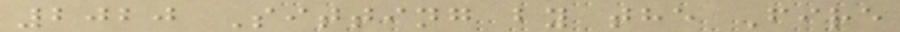2020 Sitting by the Fire
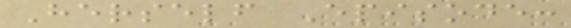Herself Episode:
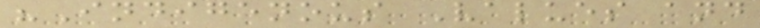"Indigenous Values and
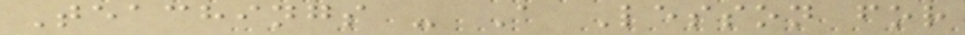Teachings - A Lesson for
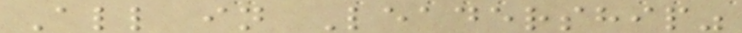All in Leadership"
